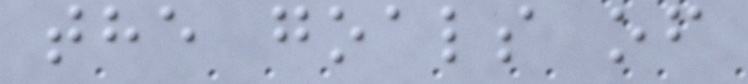the goals of
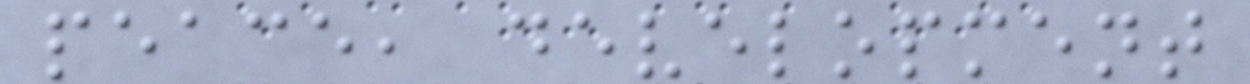peace, development
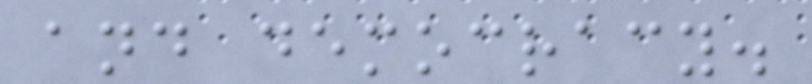and democracy.
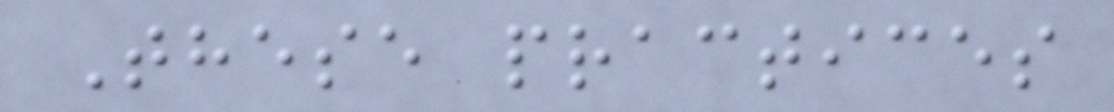These practices
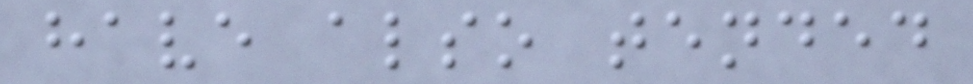have also tended
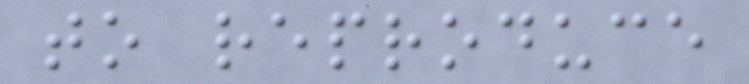to reproduce
